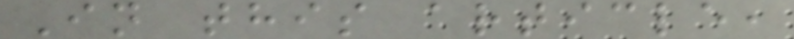In this article,
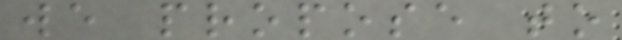we propose to
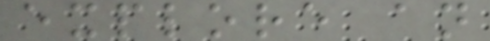explore an
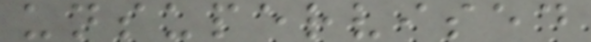unsupervised
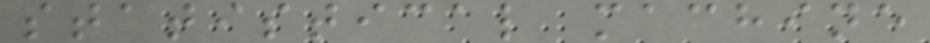statistical machine
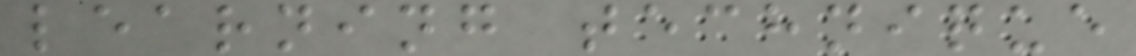learning technique
